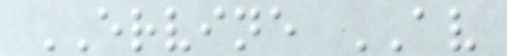ERVINE AV
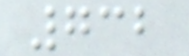732
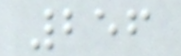256
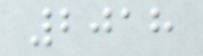2018
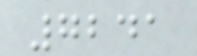7241
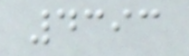4393
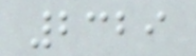2329
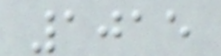1015
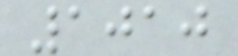1010
